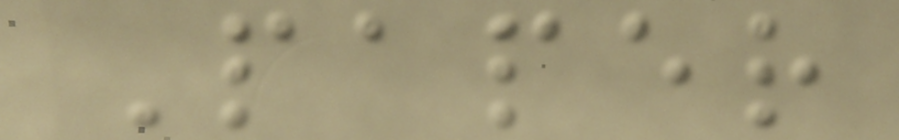Paper
